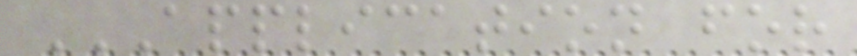APPLICATION FOR
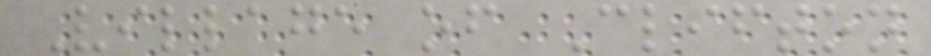Village of Clifton
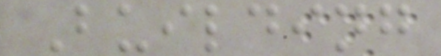Building
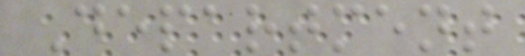Department
